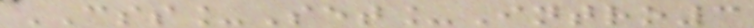CSS_Set_Intro3
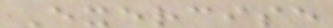Exercise
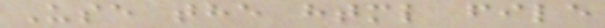Use the html file
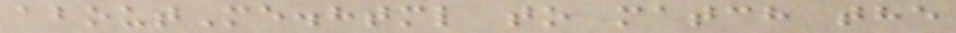aboutMe.html to match the
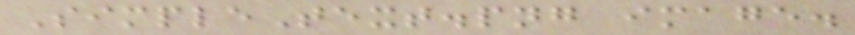SimpleText.png image.
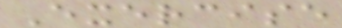Exercise
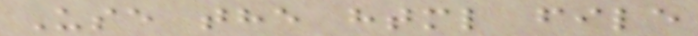Use the html file
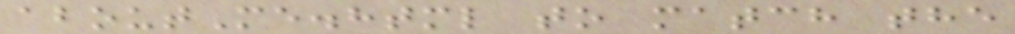aboutMe.html to match the
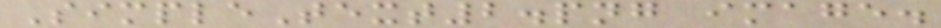SimpleText2.png image.
